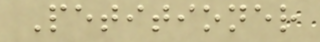Petitioner
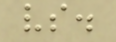vs.
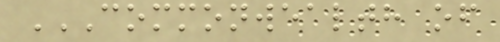COMMONWEALTH OF
